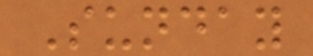Sunday
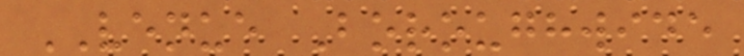VENUE Boroughwide
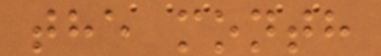the month
